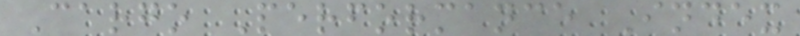Cargo Performance Index
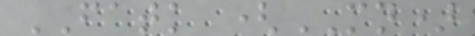FATK (MN)
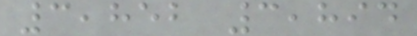3,852 3,894
